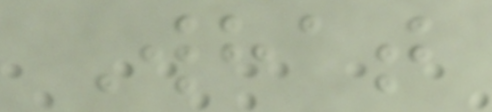What
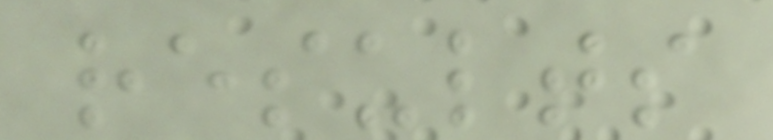results
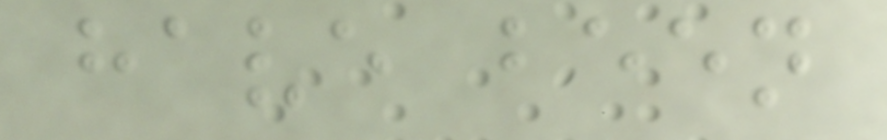have been
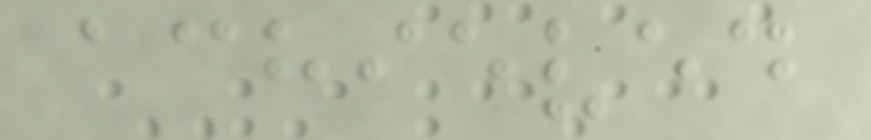achieved
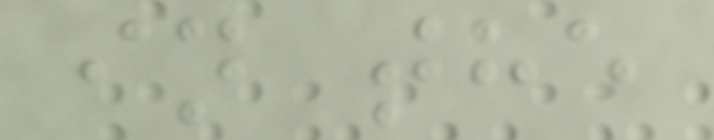in the
